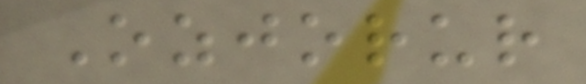Ozjorur
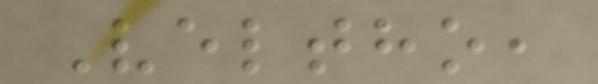Veltho,
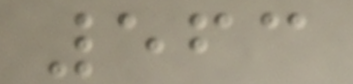563
